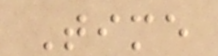Time
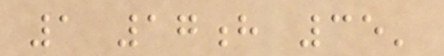1 17h 35'
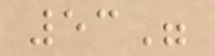53"
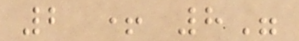2 + 8"
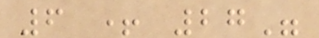6 + 27"
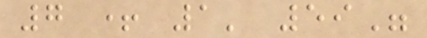7 + 1' 59"
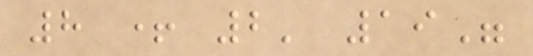8 + 2' 19"
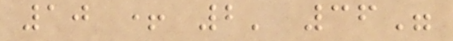10 + 2' 36"
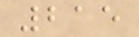215
